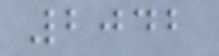2042
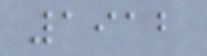1912
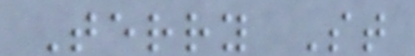Terry St
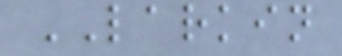LARKIN
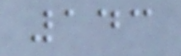143
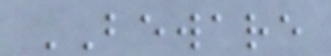BEWARE
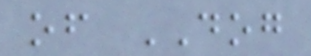of DOG
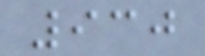930
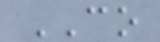CO
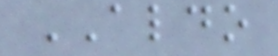ALDO
